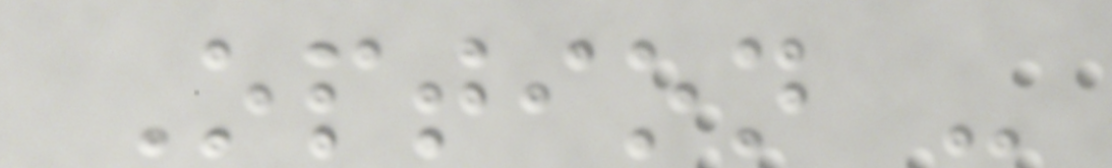Option -
